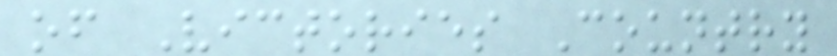of Victories Country
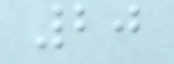20
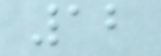12
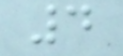4
